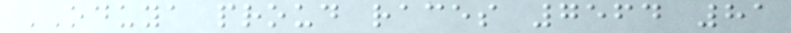ODUYA proud races 7564 81
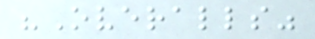"Overalls"
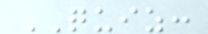QUIZ:
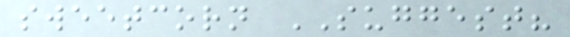sweetcorn SUGGEST?
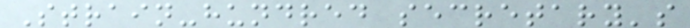Strain-hundred secretary's
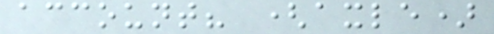account? (axle)
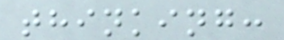thinking:
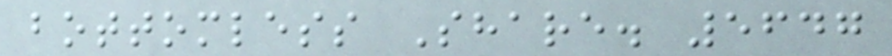bottomless Share. 5647
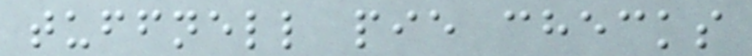tuffnell pie checks
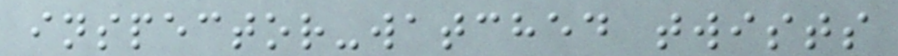inspector-watched twists
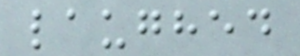laughed
